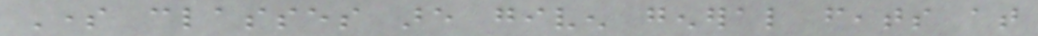Some classes are given general feats at
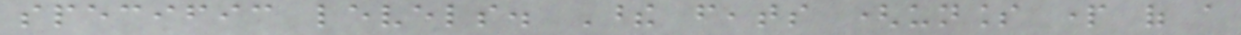specific levels. These feats (unless part of a
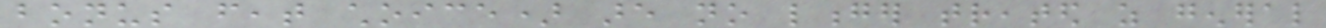bonus feat choice) are no longer treated as general
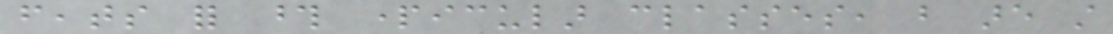feats for those particular classes, but are still
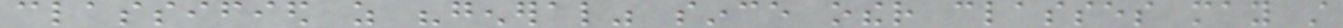classified as "general" since other classes may still
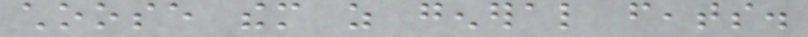choose them as general feats.
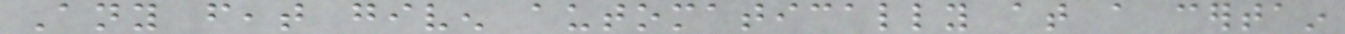Any feat given automatically at a certain
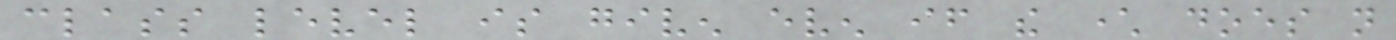class level is given even if the character does not
